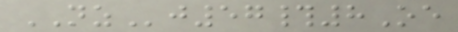NZj57#8Oe
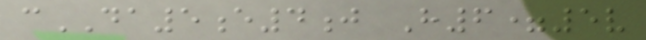cDA5e4j H6=5v
